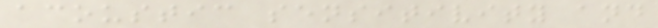acoustic sensitivity and
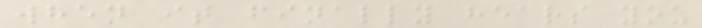when it finally hears you
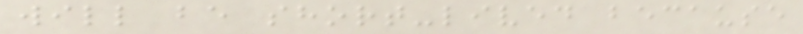will be short-lived because
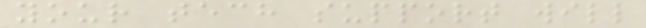your tech support will
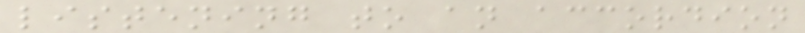listening to an accordion
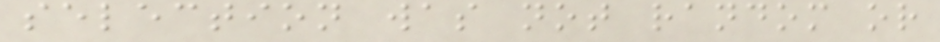selection was not random or
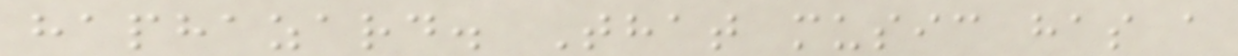haphazard. That music has a
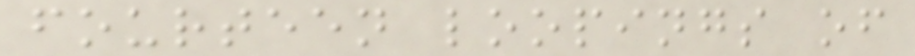fourteen loopings of
